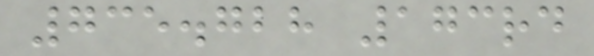735.728 173rd
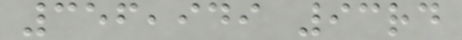356,949 93rd
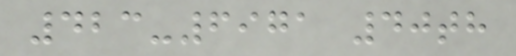423-6971 40th
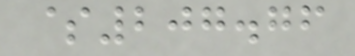$207.76
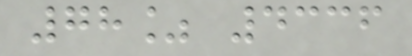78% 4336
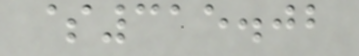$315.02
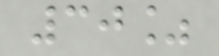30%
